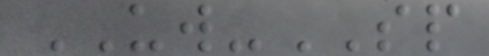UW-SP
